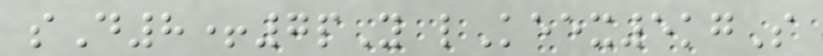sD8+7pY lKeex5kgS
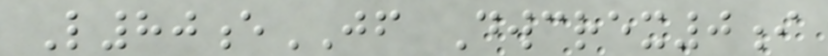L80eJF Dwcrex0i
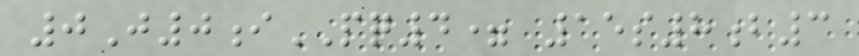0J0iPQ4= 15s8b3
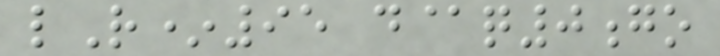lR*95 d@q0go
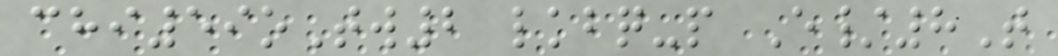chi59oTw2 lkbq-p E/8T
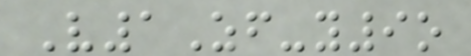V1Zf-y9o
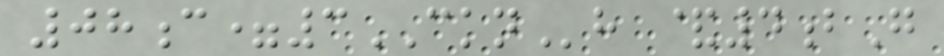08c=3CKNh &4bG
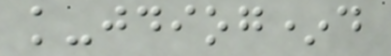k-jdiog*d
